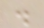.
